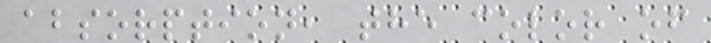absorption, the color of
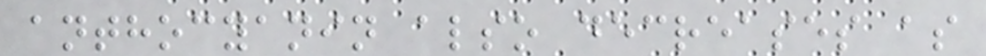anthocyanin also decreases as
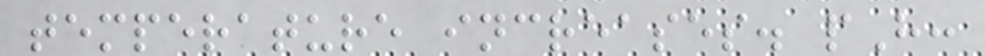temperature increases. pH:
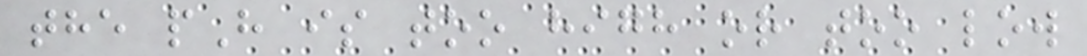the pH is too high or too low
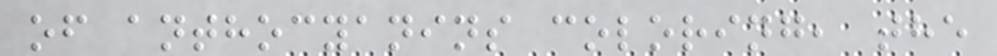of anthocyanins coloring, the
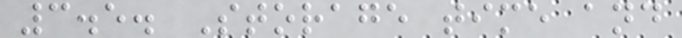3.5. Storage time and
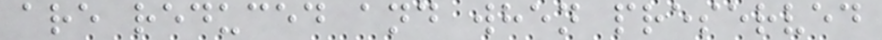are reduced and when preserved
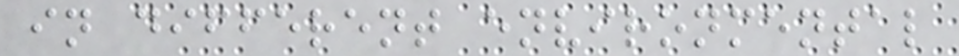in different environmental
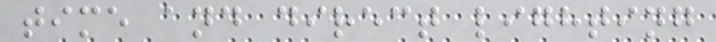time and direct lighting
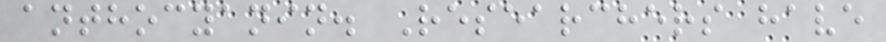anthocyanin. Researchers have
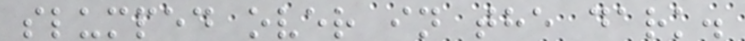slumped over in the dark.
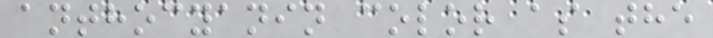anthocyanin color as the
